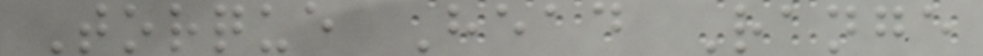Torque Head Range
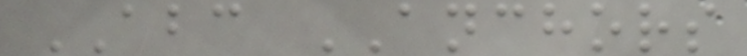ABC ANCHORS
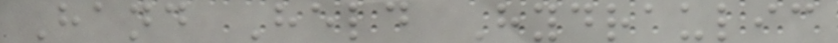Hand Held Hydraulic
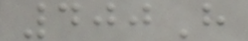400H
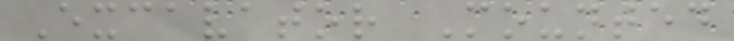Excavator Mounted
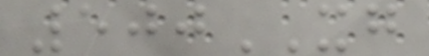500XG
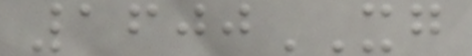1600XG
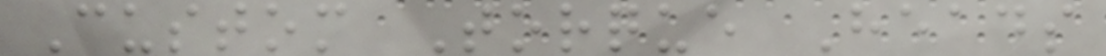Custom Torque Heads
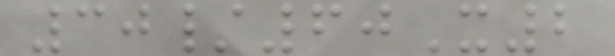30/60X2
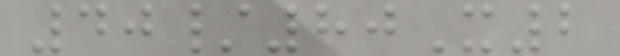40/80X2
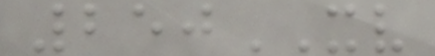250XV
